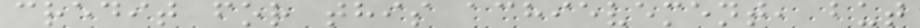credit for this achievement, but
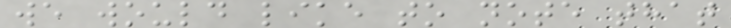we would like to note that
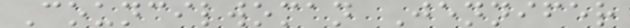Councilwoman Jennifer
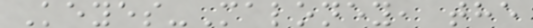Keyes-Maloney, the
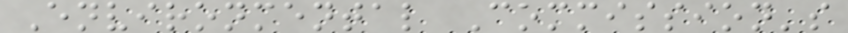Environmental Commission's
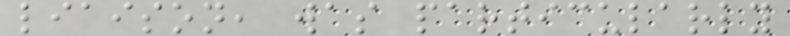liaison, was particularly
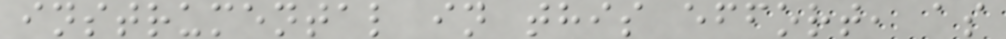instrumental in this effort, as
